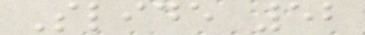Slide 52
